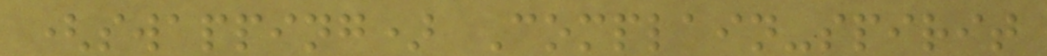(swapping) Complain-spirit
